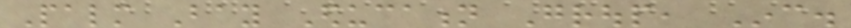Palm Bay Education Group, Inc.
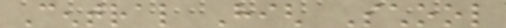Central High School
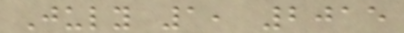July 1, 2015
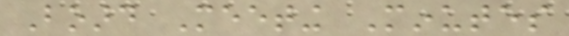Board Meeting Minutes
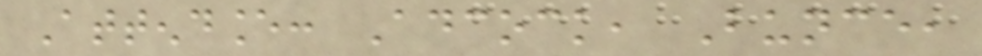Attendance: Adcock, Bunce,
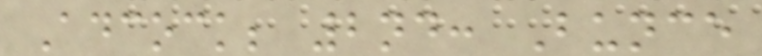Adcock; 2nd: Bunce
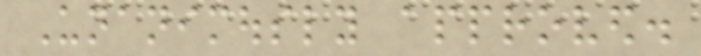Unanimously approved.
